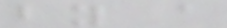by a
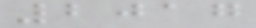2017
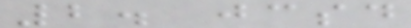2. jcsd
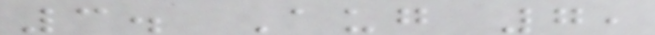3. Aug 7,
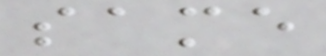same
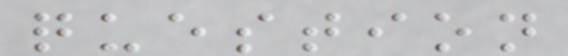question
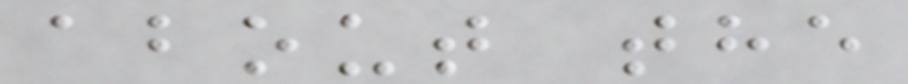about the
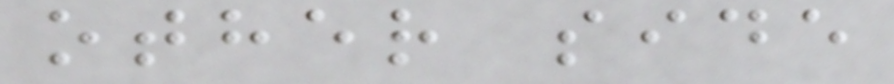other side
